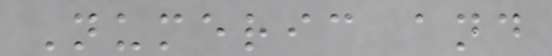Numeric and
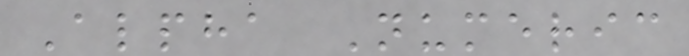Alpha Numeric
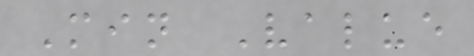Min Value
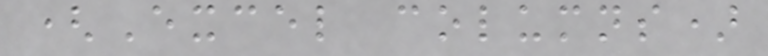(Excel columns)
